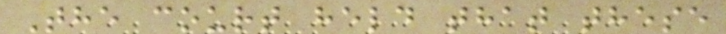The court held that these
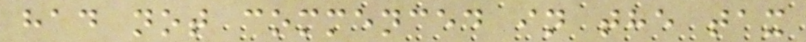had not commenced in the tax
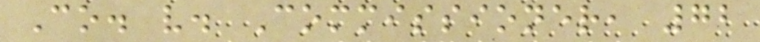Co. v. Commissioner, 72
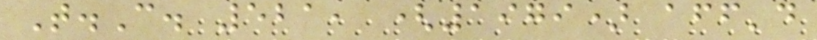T.C. 521, (1979) aff'd
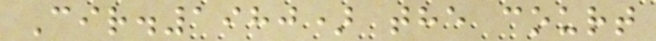Cir.1980) the court
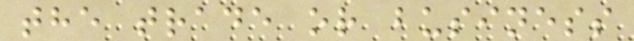the trade or business
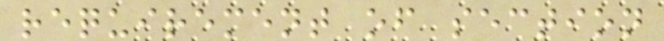requirement of section
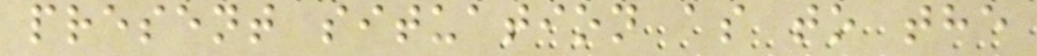present situation as to the
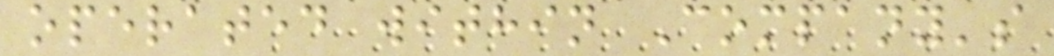operated within Company's
